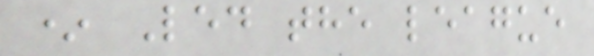* Led the league
